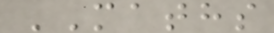MATHS
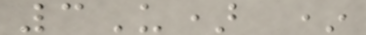3U) *
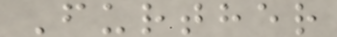Further
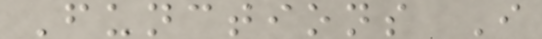Functions I
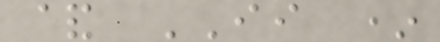& II *
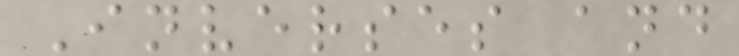Inverses and
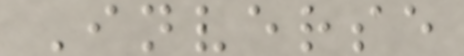Inverse
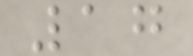17
